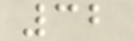32
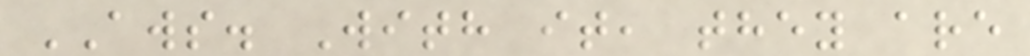AWS. With it, they are
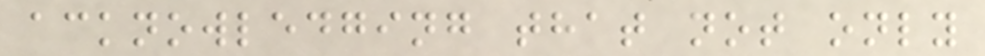acknowledging that not only
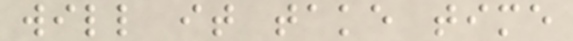will it take time
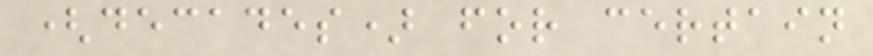(decades) for certain
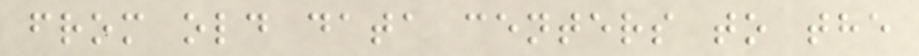from old data centers to the
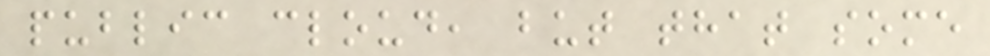public cloud, but that some
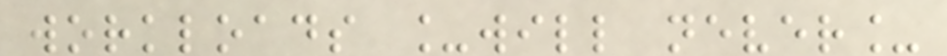workloads _will never_
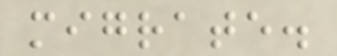migrate.
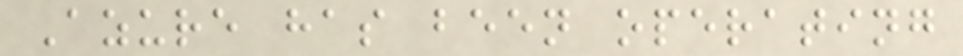Azure has been operating
